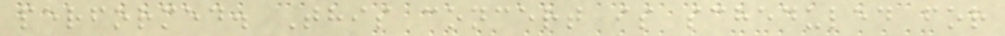performed. This concert is scheduled for
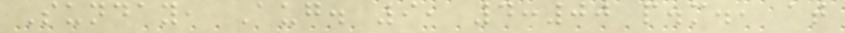Sunday, Aug. 9, 4:00 p.m., at
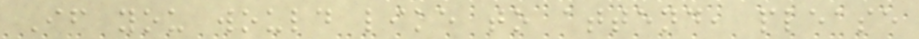If you would like to attend, please
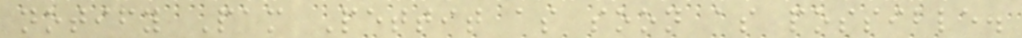notify Pam Pettit as soon as possible.
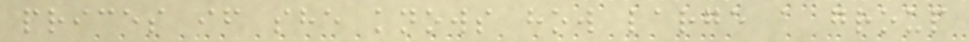prices if she knows how large a group
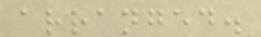arranged.
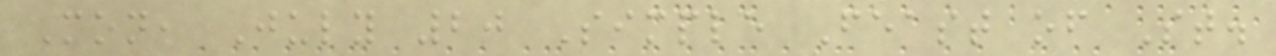Mon, July 20 Simple Feast of St.
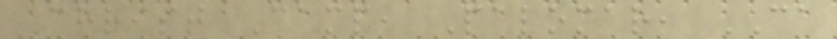Christ Camp, Palomar, CA
